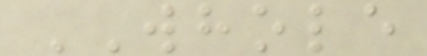WHOLE
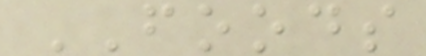FOODS
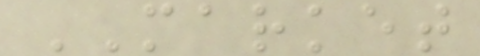MARKET
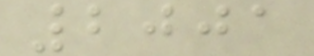2001
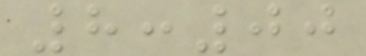8:00
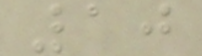10
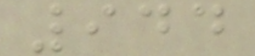944
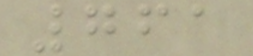761
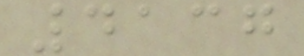4137
